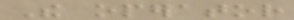The operator
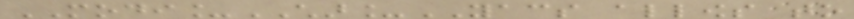MODI_CHAR_YACS allows to
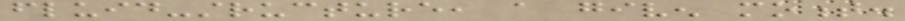fluid-structure, a given moment.
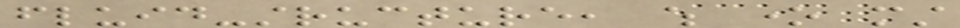fluid-structure, which one must
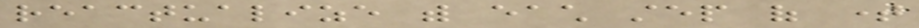reactualize with each step of time
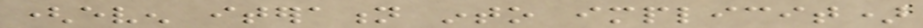(even iteration into implicit)
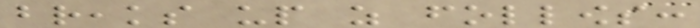breaks up as follows:
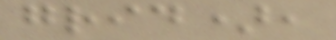grid),
